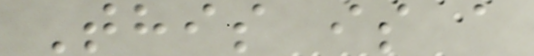This is a
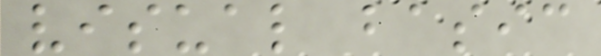visual basic
